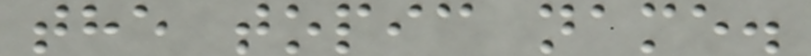the topic name.
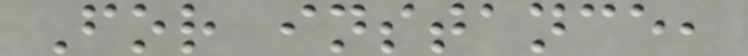For instance,
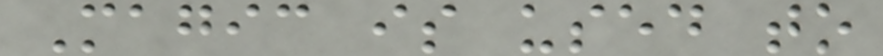Magic is used to
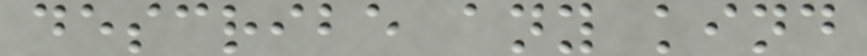describe any kind
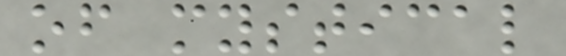of mystical
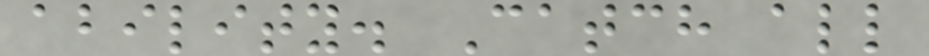ability. Catch all
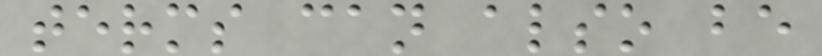terms can also be
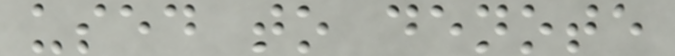used to denote
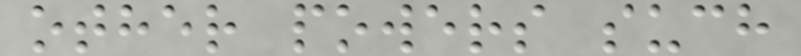other powers such
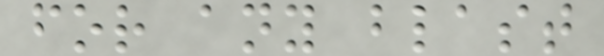for any blast
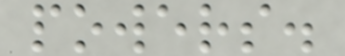powers.
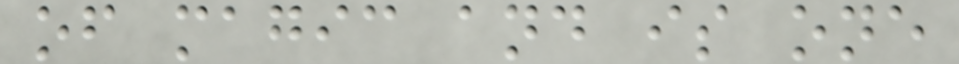of magic and is one
